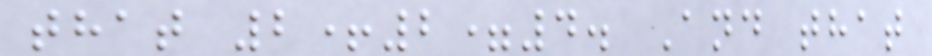that 2+2=4. And that
